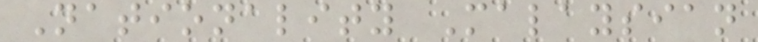Nationality Malaysian
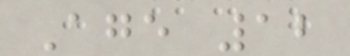Age 12
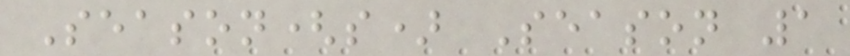Season(s) Season 1
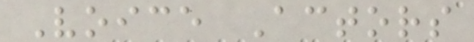Voice Actors
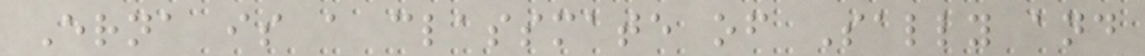Erna is a classmate of Sally and
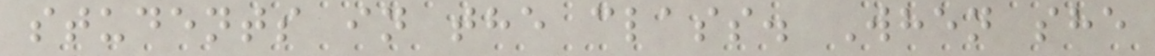students in the class. When she
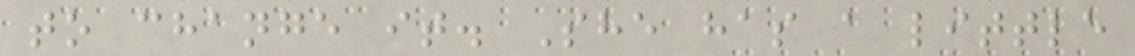to change it. She has a little
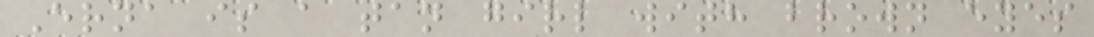Erna is a tan girl with brown eyes
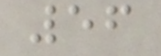56
